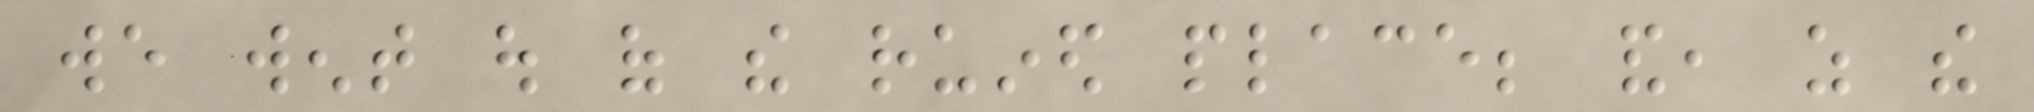we went out of the ruined place; and, as the
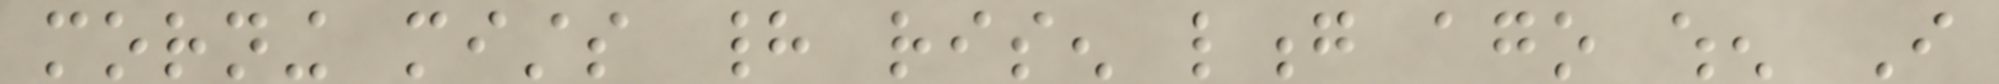morning mists had risen long ago when I
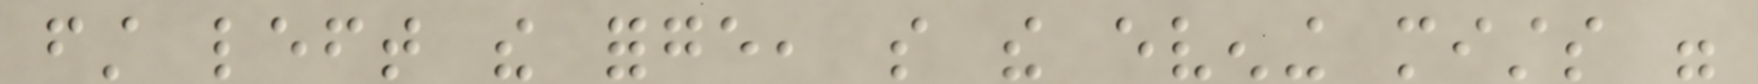first left the forge, so the evening mists were
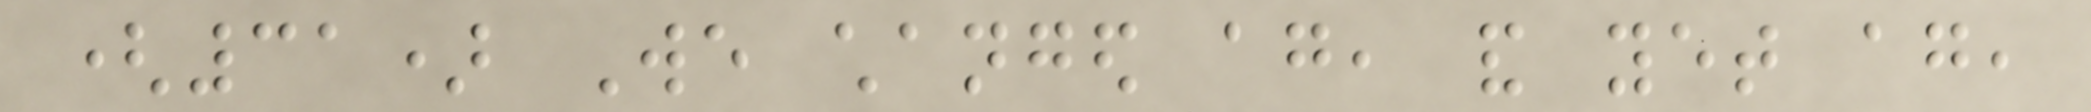(31) We changed again, and yet again,
